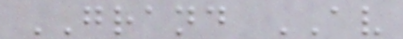GRAND AV
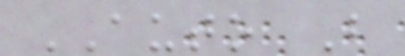AUTO B
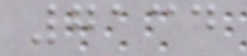7134
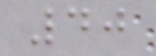40
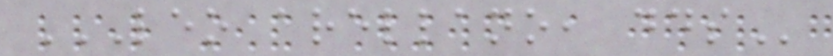LEO ARELLANO, DDS
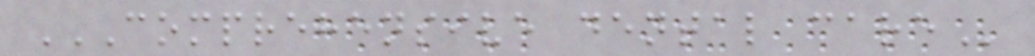COMPREHENSIVE DENTAL CARE
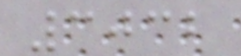3032
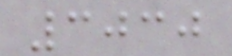3030
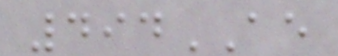494AE
